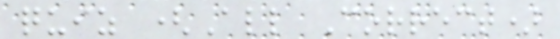quiz (All Correct)
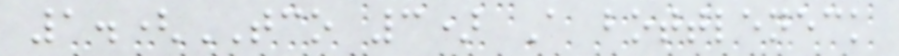1.(TCO 3) A bottleneck
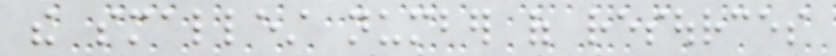the smallest number of resources
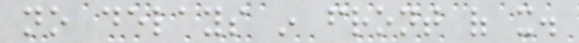no delays in front of it.
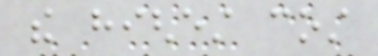the highest cost
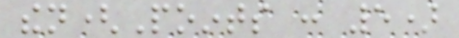then(Points : 5)
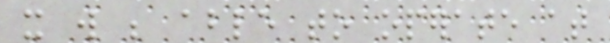it will be able to operate at
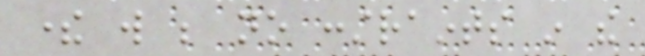there will be no constraints in the
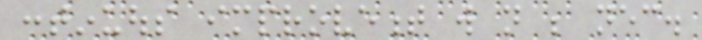continuous improvement will not be necessary.
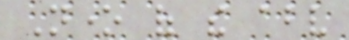None of the above
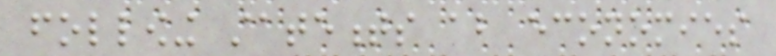following statements about economies
